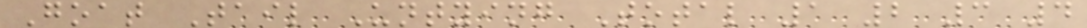Goat Tail Untying Total 1 2 3 4
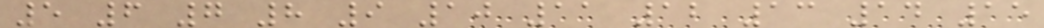5 6 7 8 9 10 11 12 13 14 15
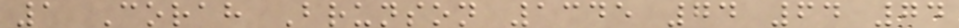1 Corah Brunson 1345 74 64 74
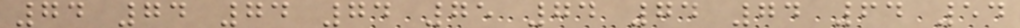74 74 74 74 75 74 74 74 64 54
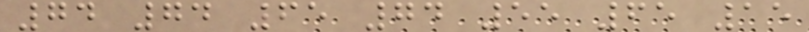74 74 65 74 55 65 15
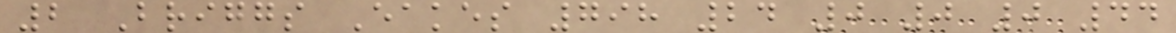2 Briggs Eakes 798 24 0 0 0 44
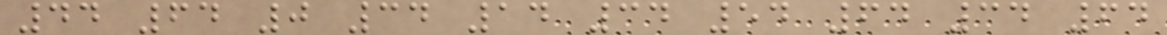44 64 0 34 14 34 54 64 34 64
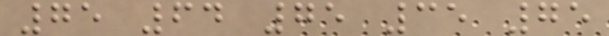75 64 75 35 75
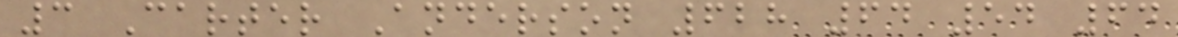3 Carter Anderson 628 64 54 64
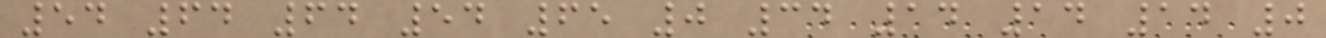54 64 64 54 65 0 34 14 14 14 0
